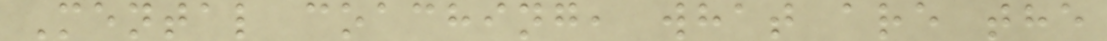Mental coaching, what are the
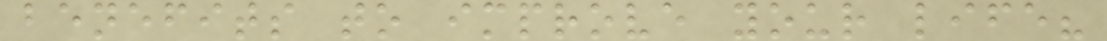benefits to improve your life?
